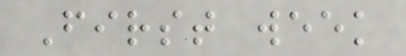First week
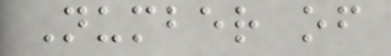Number of
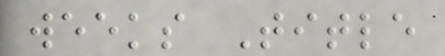weeks Title
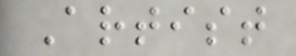Artist
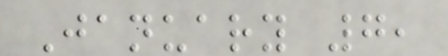January 7,
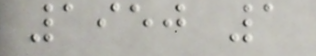1950 1
